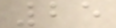25
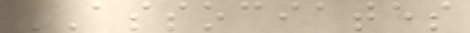ASSOCIATES
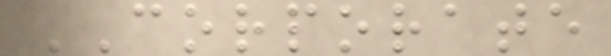CORPORATE
